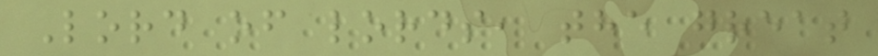Lord of lords, the great
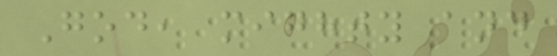God, mighty and
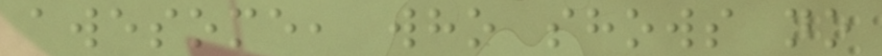awesome, who shows no
